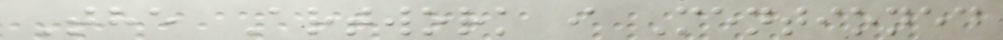The Artwork i Mentioned
